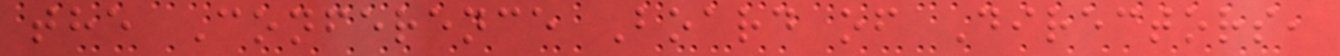the Conference Board of Directors,
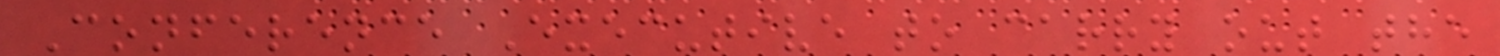Conference Executive to carry out the
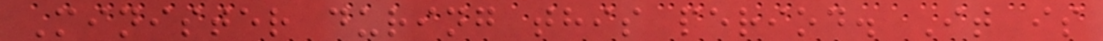Minister during this period. It is
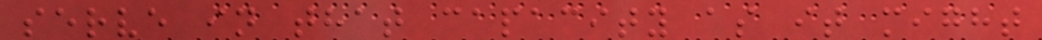serve in that capacity as it might
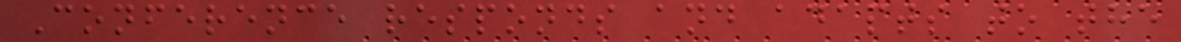Conference responds and adapts to the
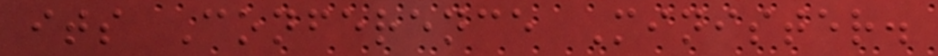its Conference Minister.
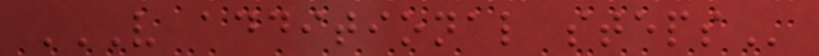V ADDITIONAL STEPS
